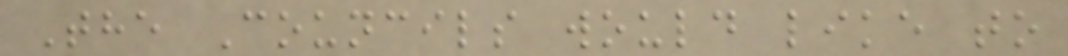The Councils would like to
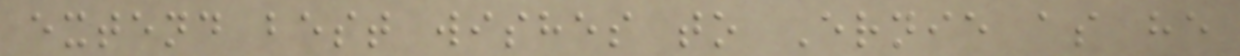extend best wishes to Ernie as he
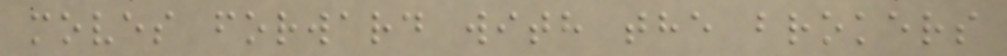moves forward with the brokers
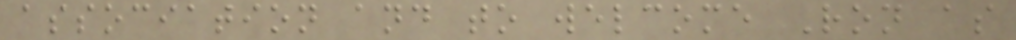association and to welcome Ron as
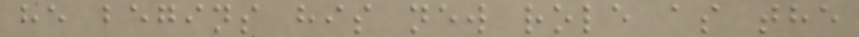he begins his new role as the
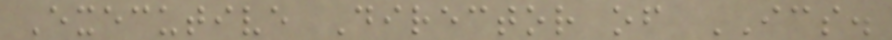Executive Director of ICS.
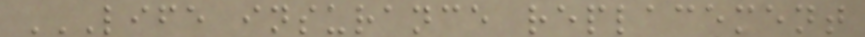LIFE INSURANCE REPLACEMENT
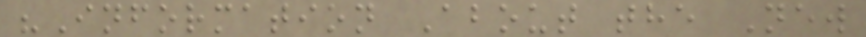"Information About the New
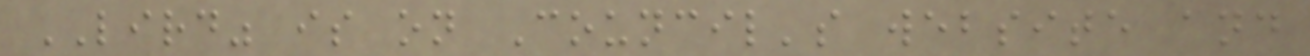LIRD" is on Council's website and
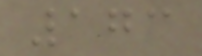173
